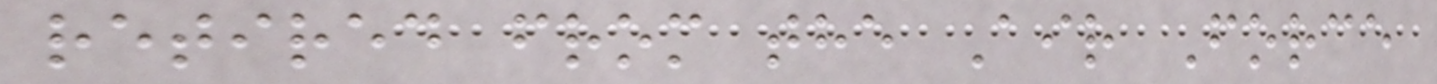retired from the Air Force
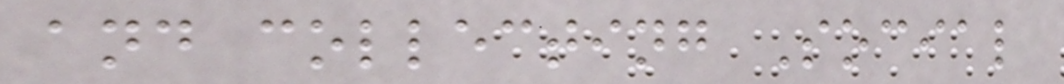and collecting Social
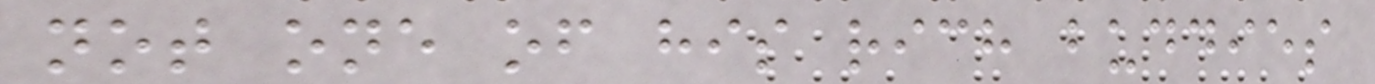not one of his rich buddies
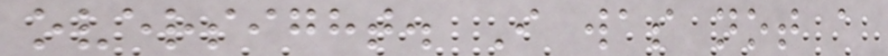oversight. I was not a
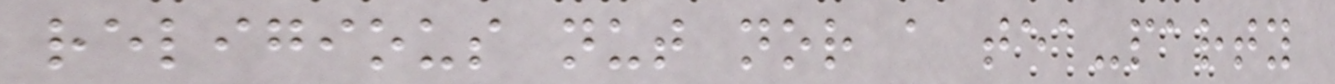religious nut nor a tea-party
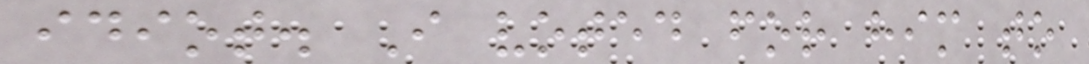idiot. I voted for him to
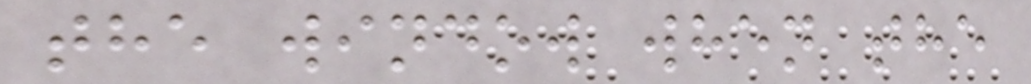the window when the
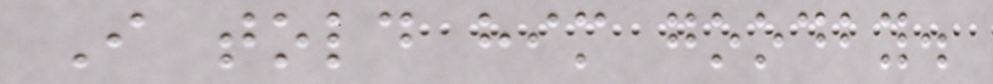I told him goodby.
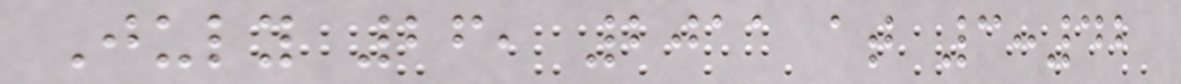July 26, 2011 at 3:42
